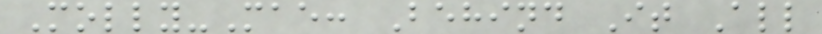Molly-Mae: Behind It All
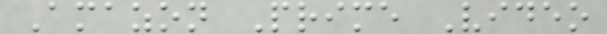Amazon Prime Video
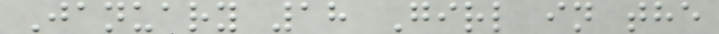January 18 Girl in the
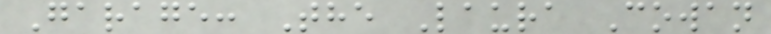Garage: The Laura Cowan
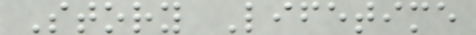Story Lifetime
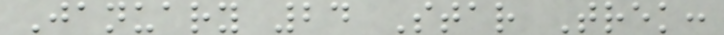January 24 Star Trek:
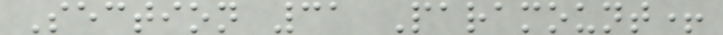Section 31 Paramount+
